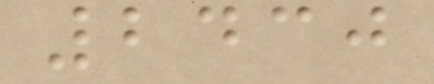2430
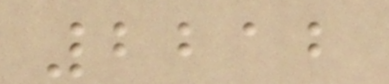2212
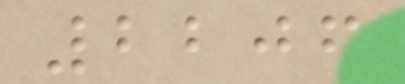2206
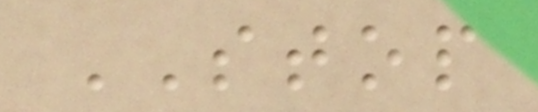STOP
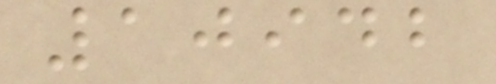10942
